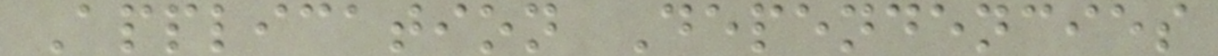Application Dependencies
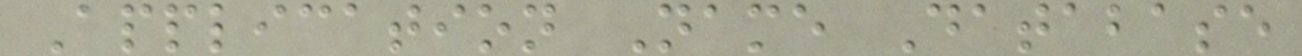Application Name Database
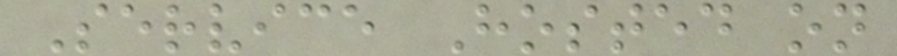Service Hosted on
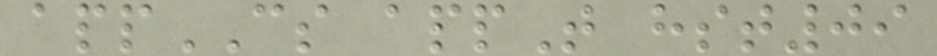appCS appT hst09
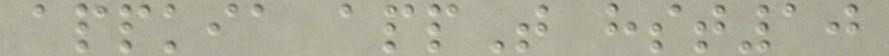appkia appT hst10
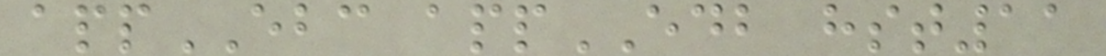appEBC appEDB hst11
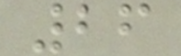26
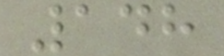148
